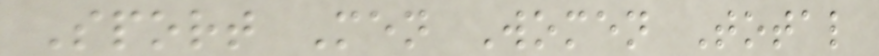Sport Men Women Total
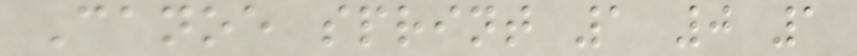Canoe sprint 1 0 1
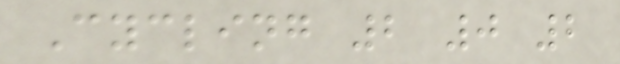Cycling 2 0 2
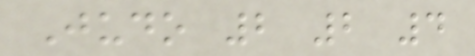Judo 2 2 4
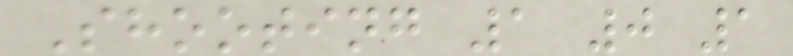Shooting 1 0 1
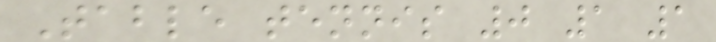Table tennis 0 1 1
